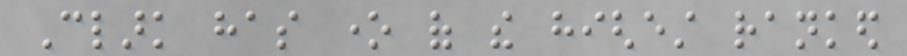Clark has one of the highest ranked
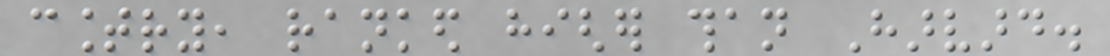country, ranked higher than Harvard.
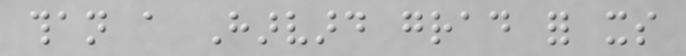than a Harvard grad for its
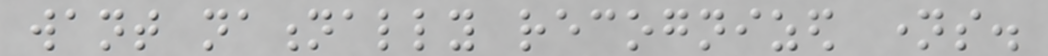want nationally recognized names.
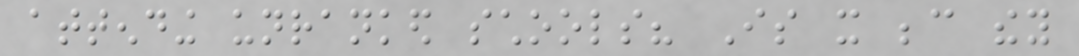attending unranked schools? Is it because they
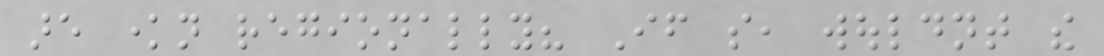are known regionally? If so, wouldnt the
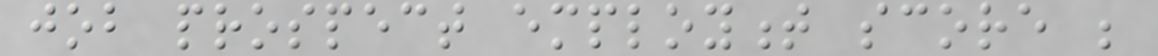job prospect employment score be
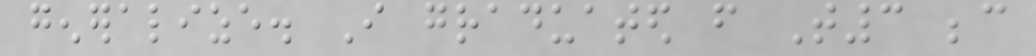generalize. I graduated from T3 because
